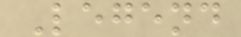Legend
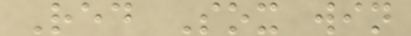Red Sox win
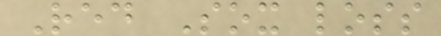Red Sox loss
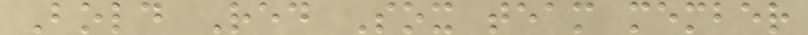Bold Red Sox team member
